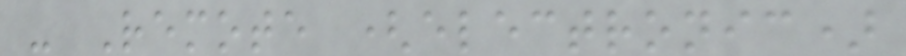- Remote (electronic)
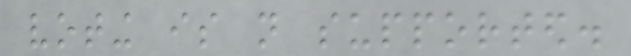voting is not supported.
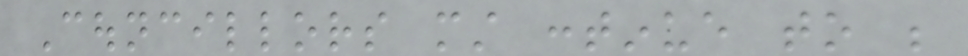Councillors must continue to be
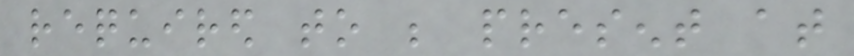required to be present at
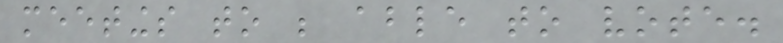meetings to be able to vote.
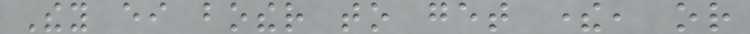They either bother to get there, or
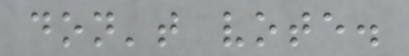don't vote.
